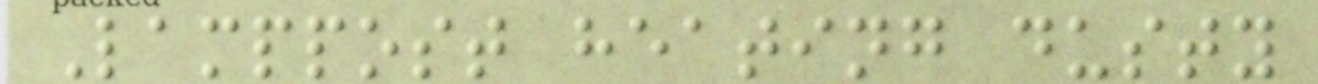Lamppost heating dusty
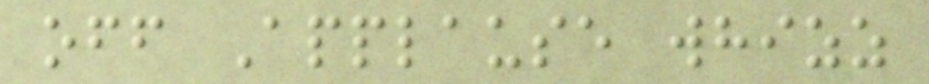off Applause whizz
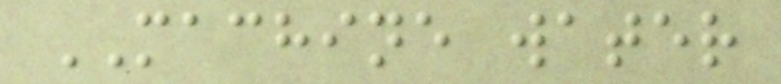MACHINE water
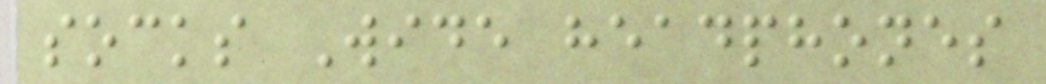socks Wide headphones
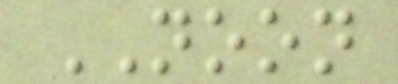NOON
